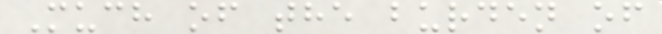Much of the burden of
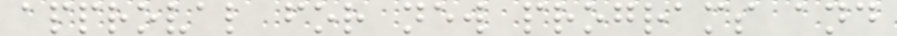approval for new programs and
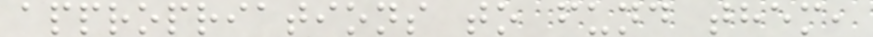appropriations to fund them,
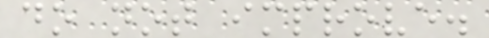do not improve.
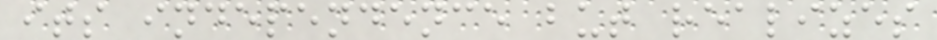its independence but realizes
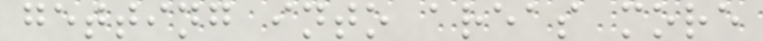getting into areas more
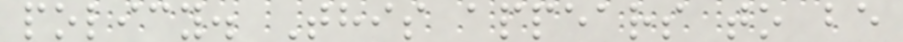policy. This appears to be
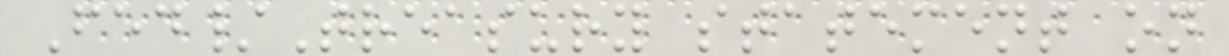Fed/Treasury statement on
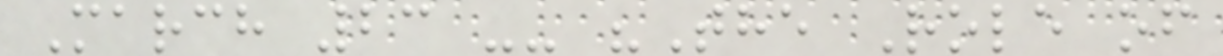March 23 -- "The Role of
